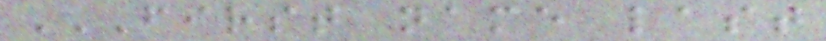FIRST NAME LAST
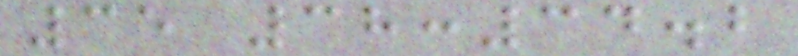35 38:34.2
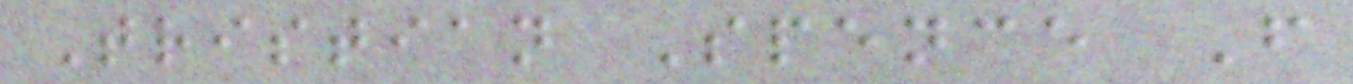Tristian Spence F
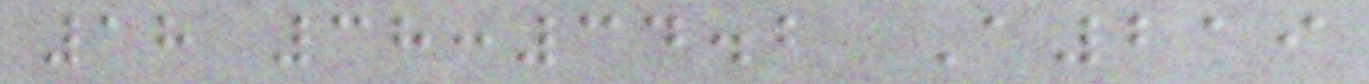18 38:34.2 A219
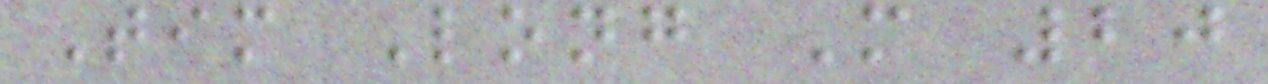Tim Long M 20
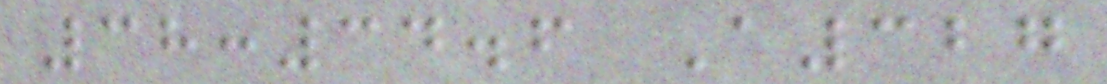38:34.6 A327
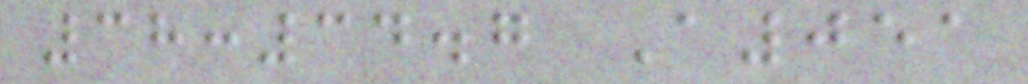38:34.7 A051
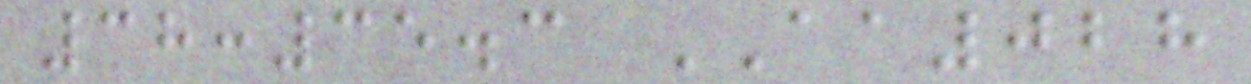38:35.3 AA028
